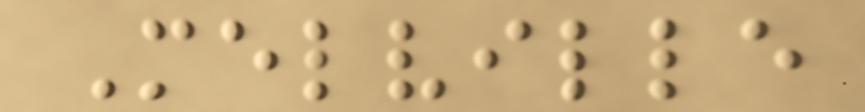Melville
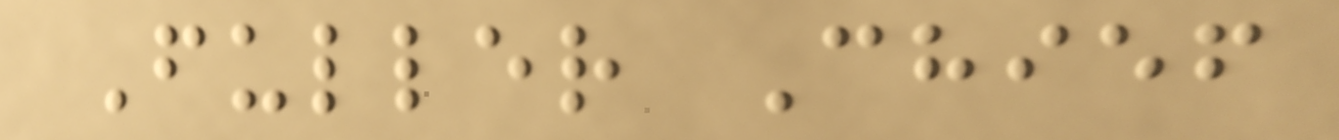Fuller Chief
